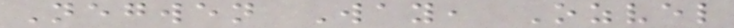Negwen Way, Ozvel
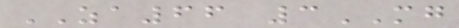ZA66 3MG
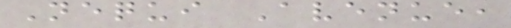Nequi Avenue,
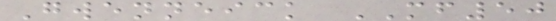Gwenneick MF50
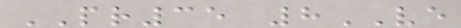PR35 8VE
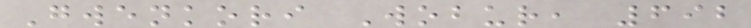Gwenkori Wobur, 692
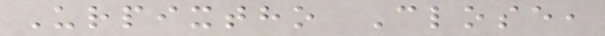Urpixtho Close,
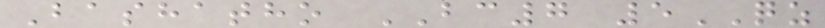Bashatho BC7 5QZ
